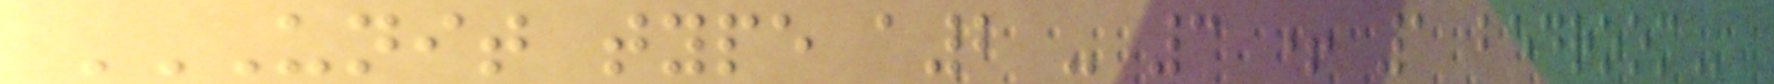UNIT TYPE A2 - 3 + 1 BEDROOM
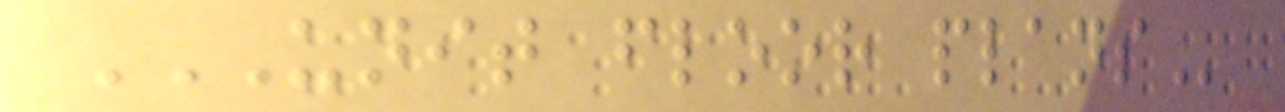UNIT FLOOR PLANS
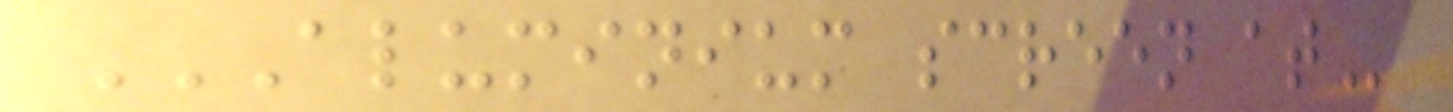ALUMINIUM SCREEN AT
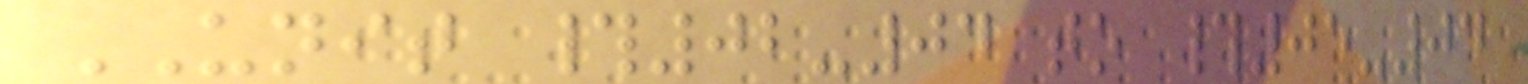UNIT #02-04 to #05-04
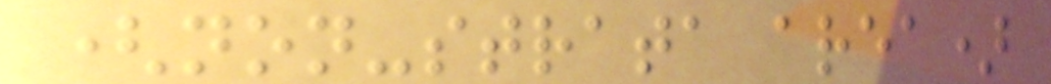(non-strata area)
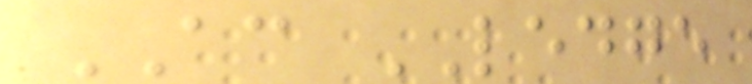AC LEDGE
